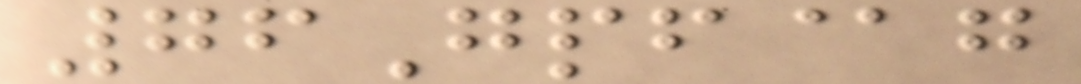76Gpf@g
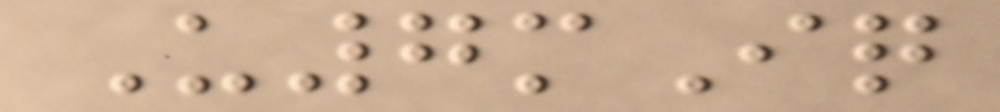U7mIq
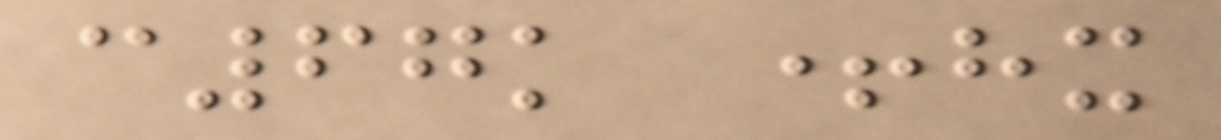c67k +hx
